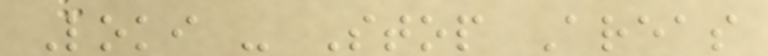Loki - Stop Areas
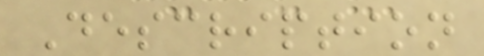Description
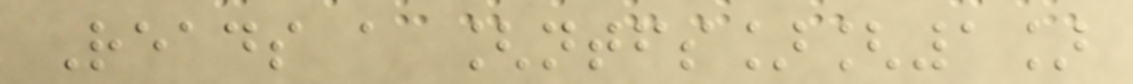Reads a [ntfs][1]
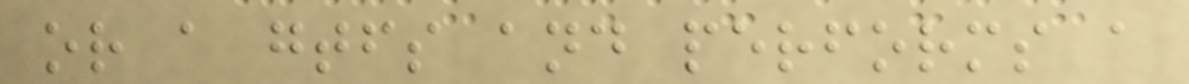or a gtfs and performs a
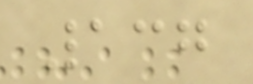137
